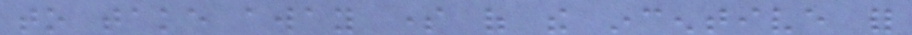to take away some of the incentive for
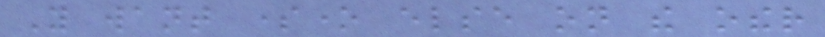You want someone else on the other
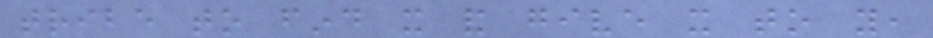tribe to find it and give it to you,
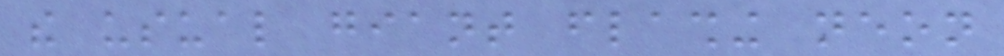the usual giant flashing neon
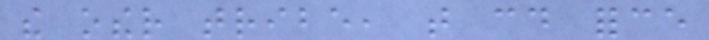the other tribe, that could force
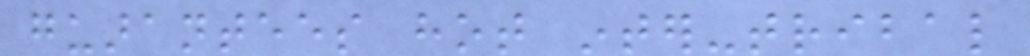guarantees hot inter-tribal
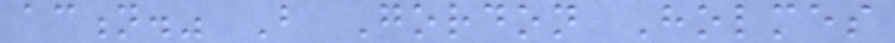action." But Gordon Holmes
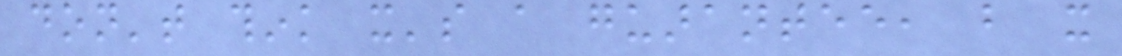don't think it's a guarantee, but it
